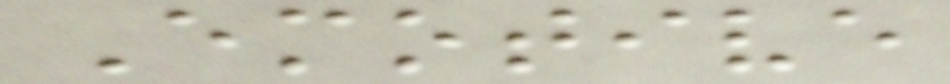Emotive
